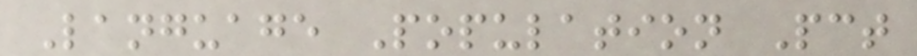Language Population Pct
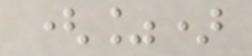(%)
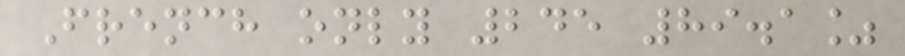French only 245 89.1%
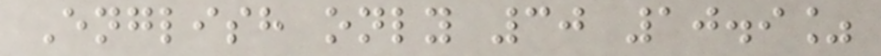English only 30 10.9%
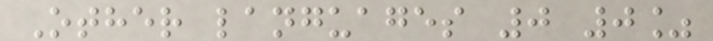Other languages 0 0%
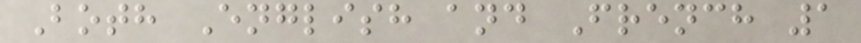Both English and French 1
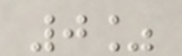0%
